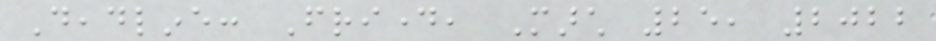Deadline: Friday, March 25, 2022
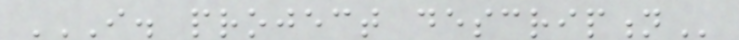I. PROJECT DESCRIPTION
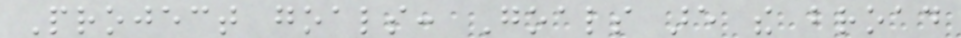Project goals: Goals are the broad
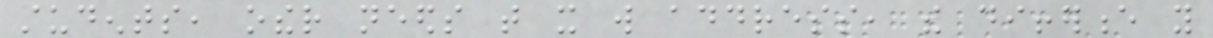students, other needs that it will address, the difference you
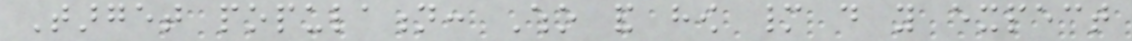Target population: Who and how many do you expect
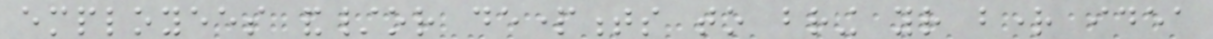employees and/or departments to bring your bright idea
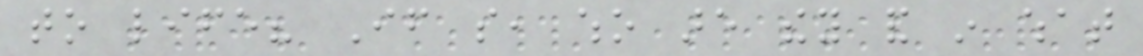to life? If so, who are they and in what
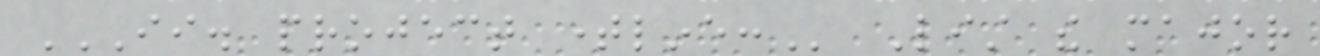II. PROJECT TIMELINE: List the major
